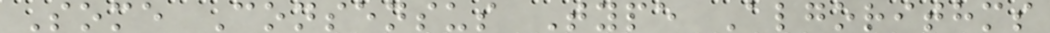Some Consensus Type Algorithms
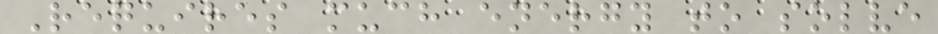Requires much energy to solve
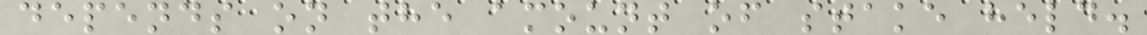depends on the amount of stake held.
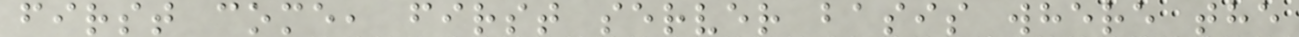first come, first server basis where the
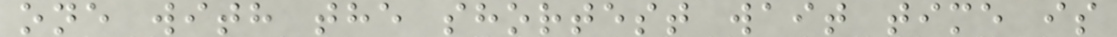one with the shortest wait time is
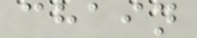chain
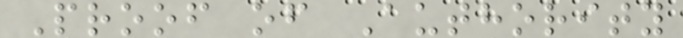Proof of Authority
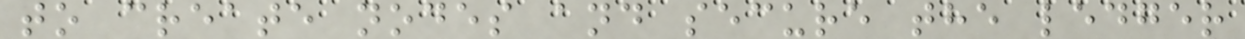to create nodes and secure the ledger
